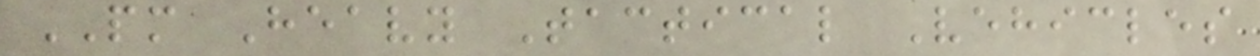PM Heavy Tactical Vehicles
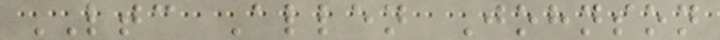LTC Allen Johnson
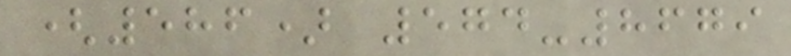(586) 574-8679
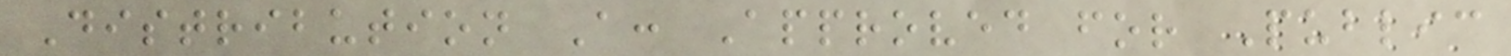Distribution A: Approved for Public
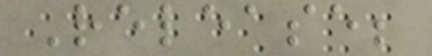Release;
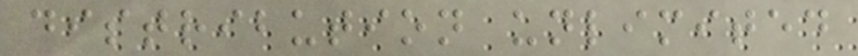distribution unlimited
